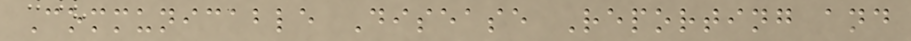Communicable Disease Reporting and
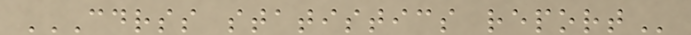CDRSS STATISTICS REPORT
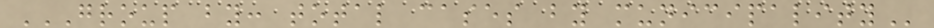GROUP BY: TOTAL CASES BY MUNICIPALITY
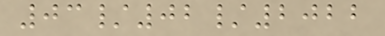03/02/2022
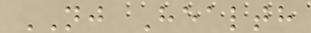NJ Health
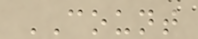COUNT
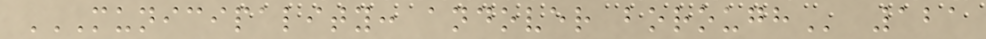MUNICIPALITY: ANDOVER BOROUGH 121
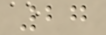27
